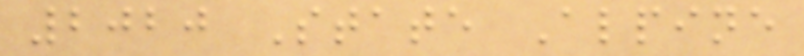2020 State Alpine
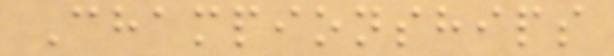Championships
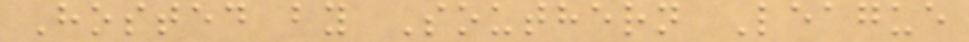Hosted by Southern League
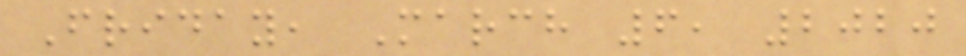Friday, March 6, 2020
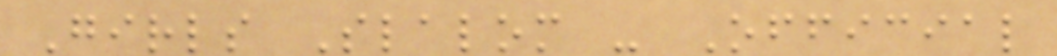Girls Slalom - Official
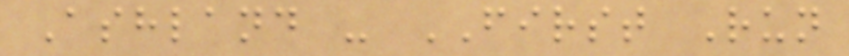Ashland - FIRST Run
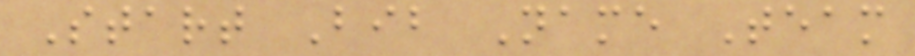Start Bib Name Team
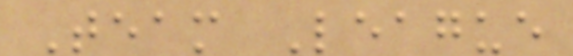Team League
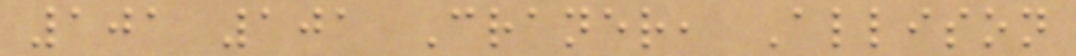101 101 Craner, Allison
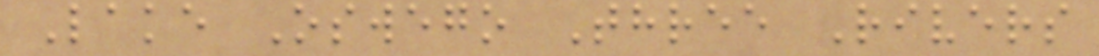Lake Oswego Three Rivers
